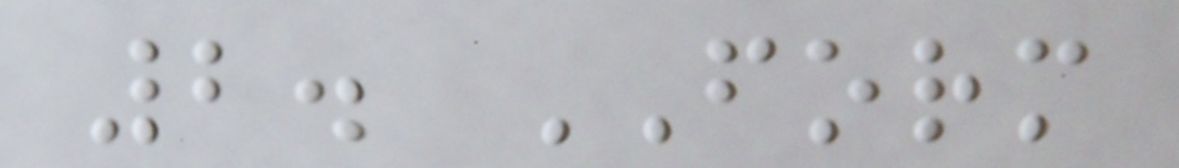2. FORM
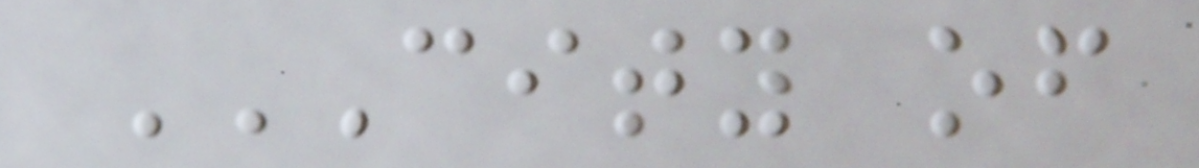CITY OF
